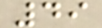49
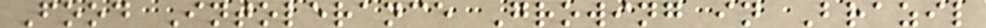Food Intolerance Growing in Brazil
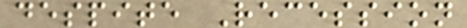despite Recession
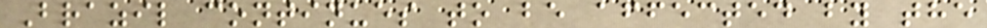Brazil continues to be affected by the
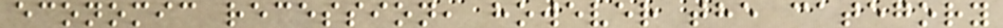economic recession, however the category
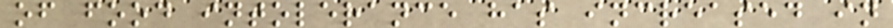of food intolerance has increased in
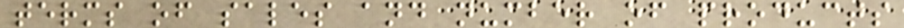terms of sales and number of products
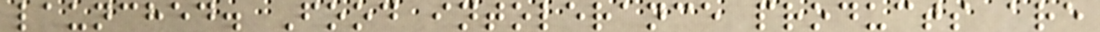launched. Food intolerance products are
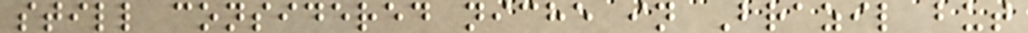still considered niche in Brazil but
